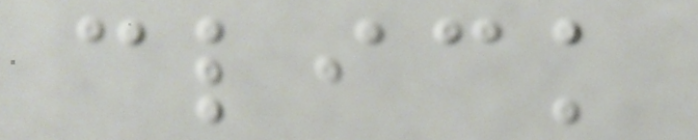click
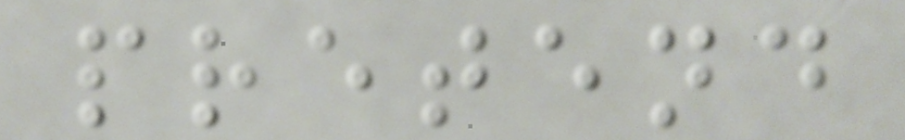pretend
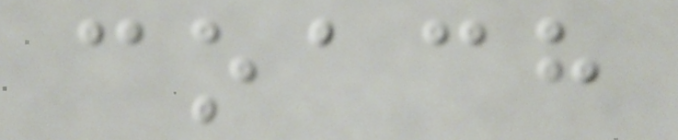coach
